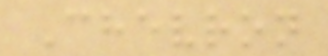Chevron
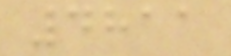4811
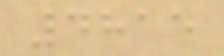4815
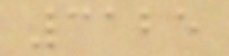3125
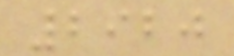2920
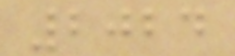2024
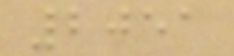2051
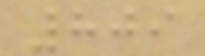809
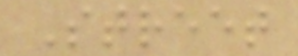Street
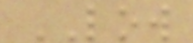LOW
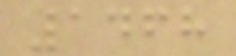1468
